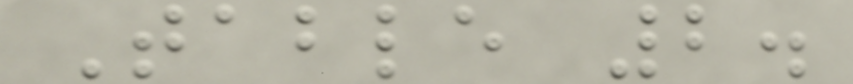Table 2.
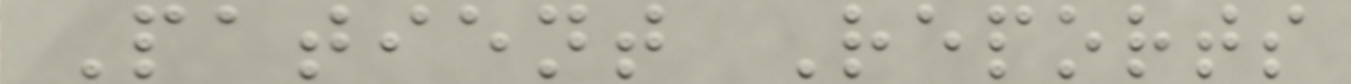Patient Reports
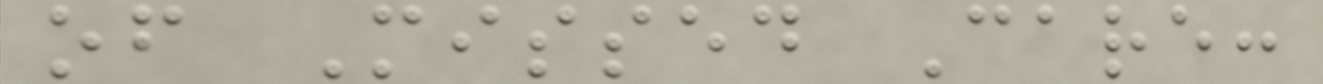of Missed Care:
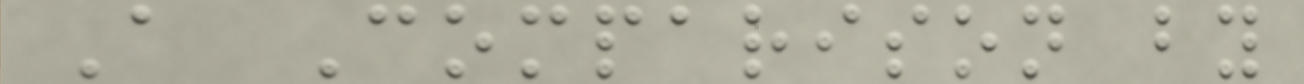A Comparison by
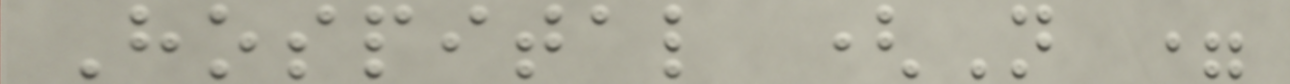Hospital (N =
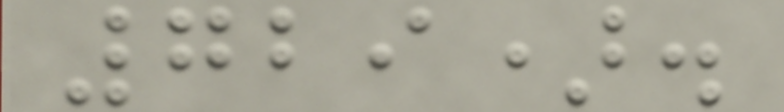729).
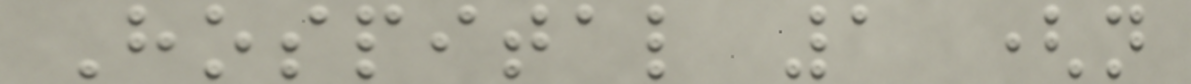Hospital 1 (n
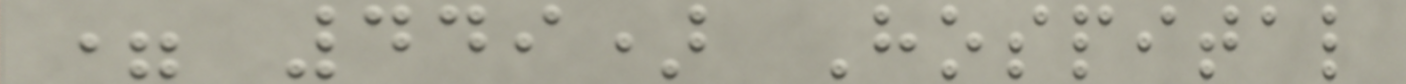= 449) Hospital
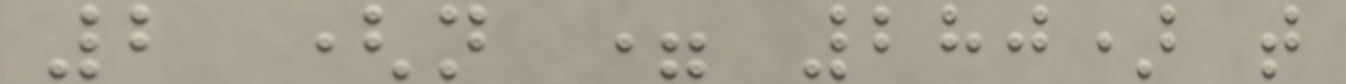2 (n = 280) t
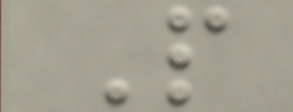P
